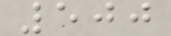500
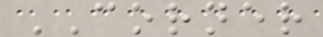CORNER
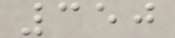350
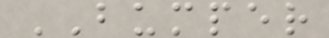BUMPER
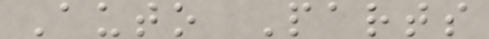Auto Parts
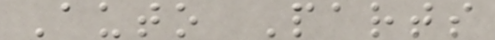Auto Parts
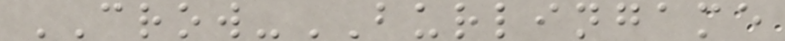CROW-BURLINGAME
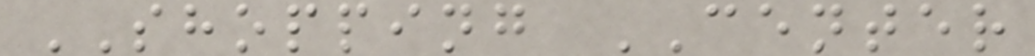SHOPPING CENTER
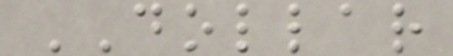DOLLAR
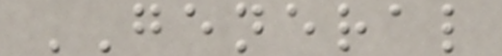GENERAL
